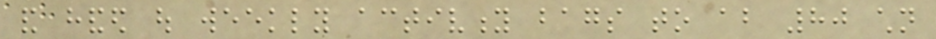and handed out weekly activity bags to about 80 children
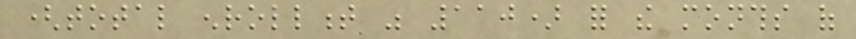(total enrollment was 110) for the months of
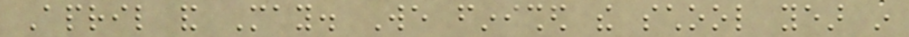April and May. We finished the school year in
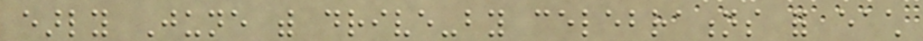early June with drive-by celebrations for each
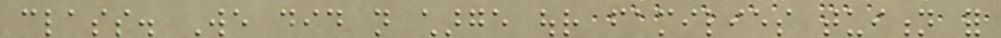class. We did not charge our families tuition for
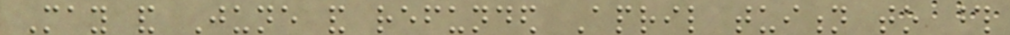May and June and refunded April tuition to those
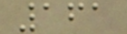161
